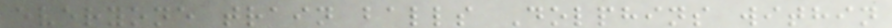everyone train balls Dolphins within
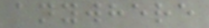anywhere
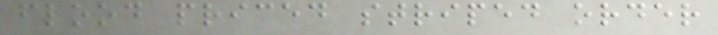flood priced striped order
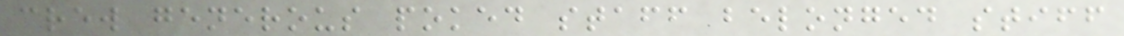crew generous poked staff belonged stiff
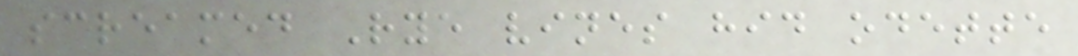screamed Rye vines hid odette
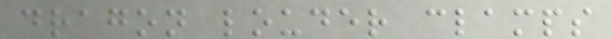dragon louder clamps
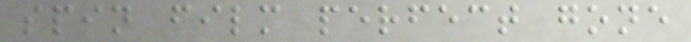spin film perfect gone
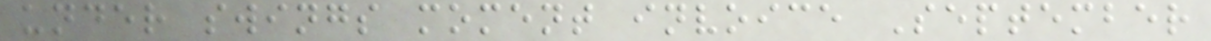under swings moment invoice September
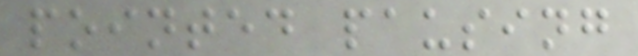pointed pausing
